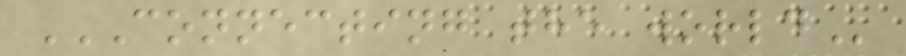CONNECTING THE WORLD
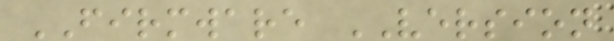FIRMWARE VERSION
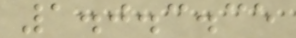1.0.3.35
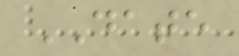DATE
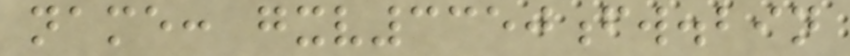name: gxv3350fw.bin
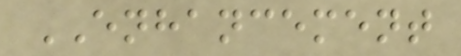ENHANCEMENT
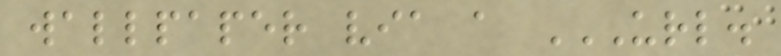wallpaper via a URL.
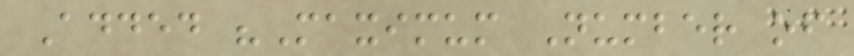Added "Maximum Number of
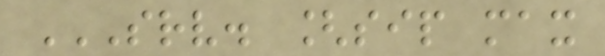SRV. [SIP MAX
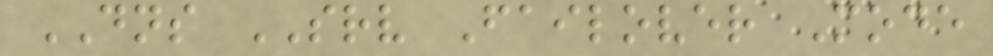DNS SRV Failover Mode
